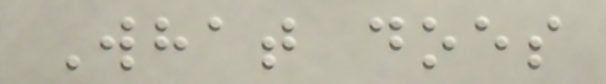What does
